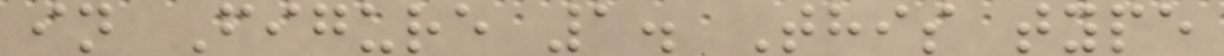in Figure 1. This type
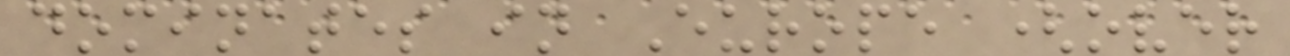dominates in Europe (over
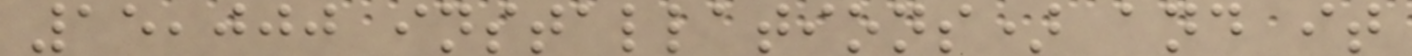15,000 installations) and it
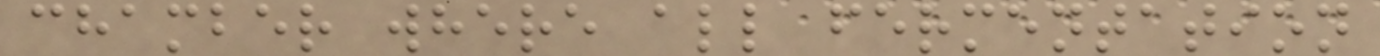chamber where all fermentation
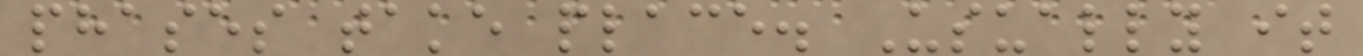phases take place. Usually it
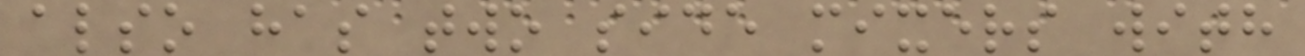also has two side mixers with
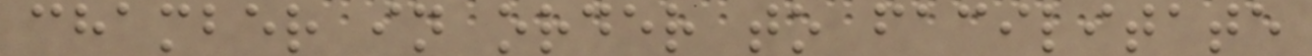chamber in order to facilitate
